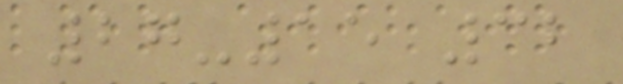27-15 32
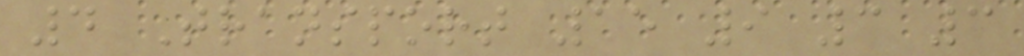4 Transport 15 9 3 3
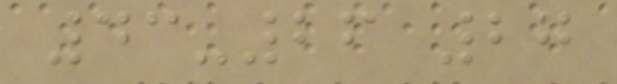43-26 27
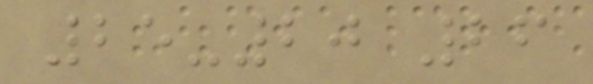25-20 26
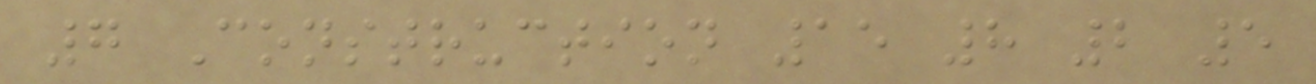7 Construction 15 8 2 5
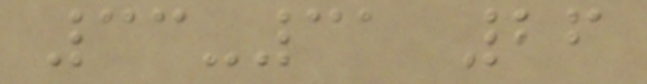33-31 26
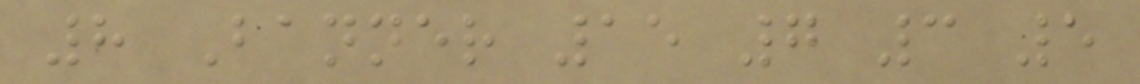8 Banner 15 7 3 5
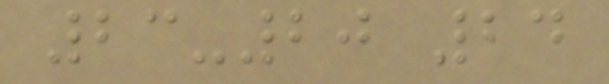23-20 24
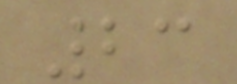23
